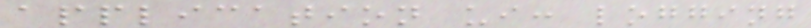application ui: logging
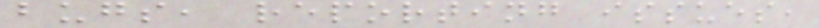bugs, reporting issues,
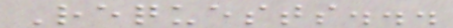Requests...
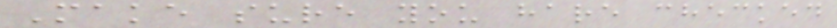Make sure you hare checked
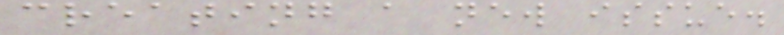creating a new issue.
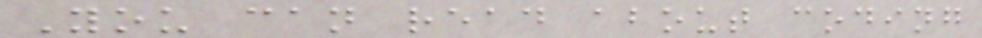You can read about coding
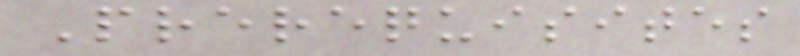Prerequisites
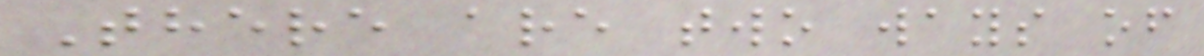There are two ways of
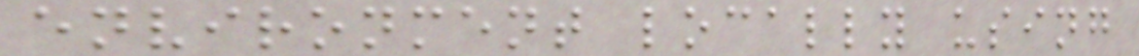environment locally using
